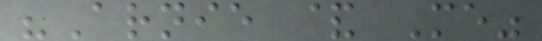"Arnie & Me"
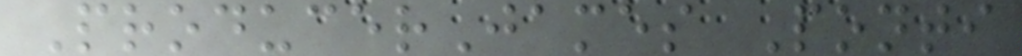ProducerJames Ponti
